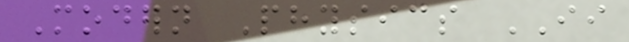Modern Physics II
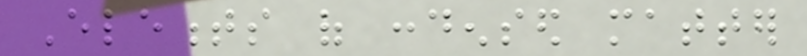Elements of condensed matter
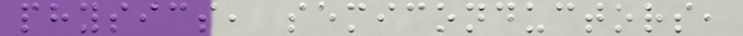physics, semiconductors,
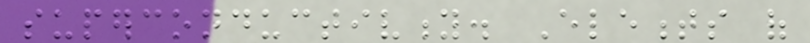superconductivity. Elements of
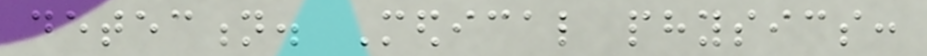detection. Medical physics:
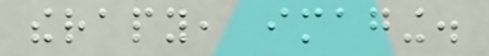therapy, imaging.
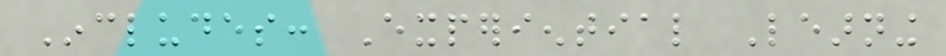Includes: Experiential Learning
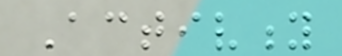Activity
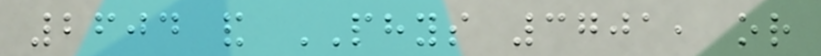2604 and PHYS 3701, or
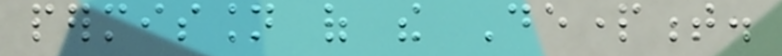permission of the Department.
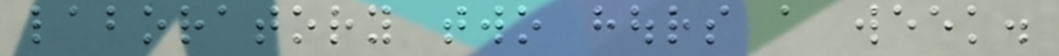laboratory two hours a week.
